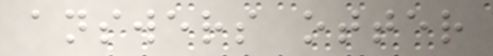answers otter
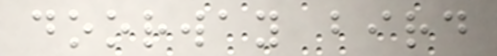doorway bird
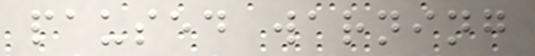paused warning
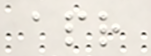apr
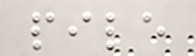pile
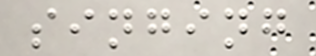singing
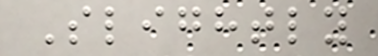Slightly
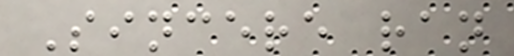Sincere ran
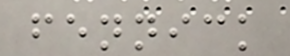fennick
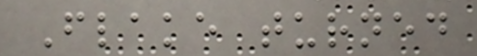Flake turned
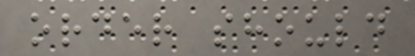order should
